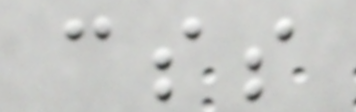css
